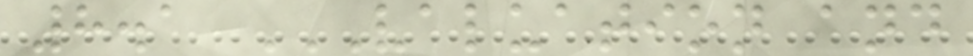8.1 VALUATION AND
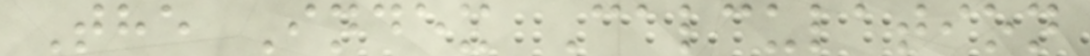The Index Calculation
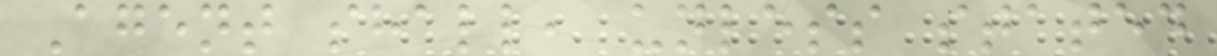Agent shall, unless stated
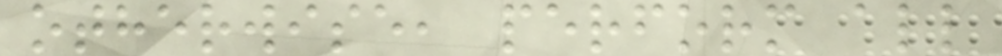otherwise, perform all
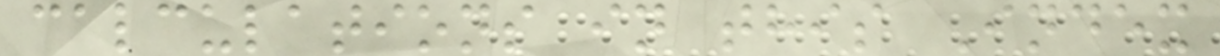calculations in this Index
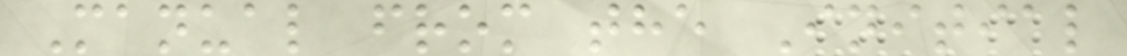Manual from the Initial
